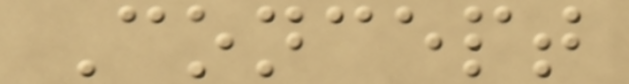Concept
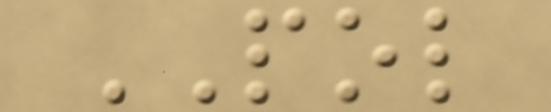POL
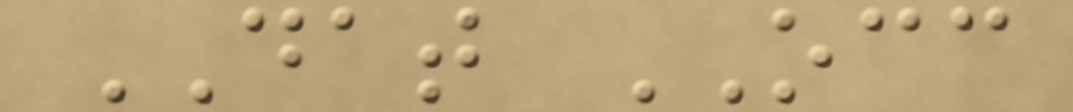DAT OCC
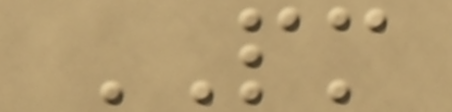PM
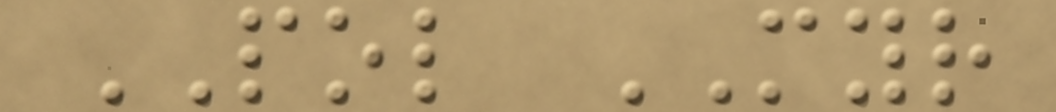POL MYR
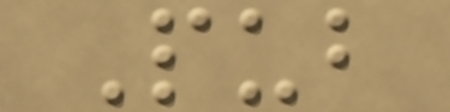Pub
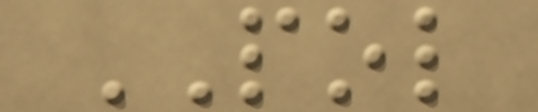POL
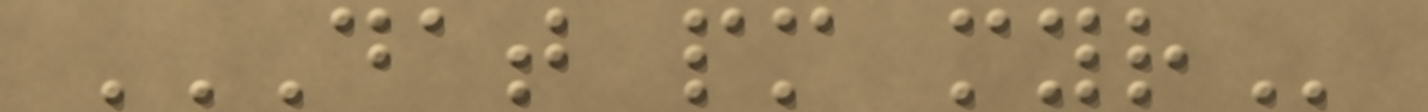DAT PM MYR
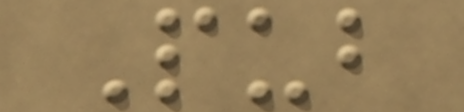Pub
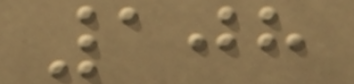108
